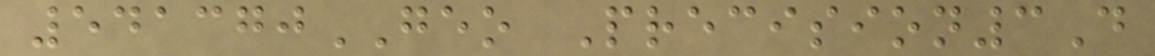541370GEO Precision3D
